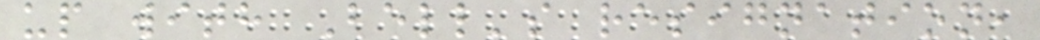up with Bell's resignation,
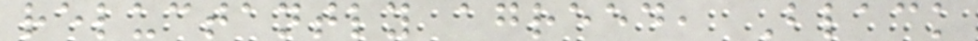reluctantly agreed, Black
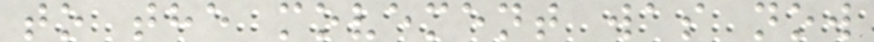to the movement was now
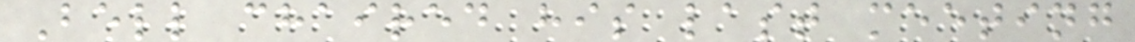Bell chaired his last meeting
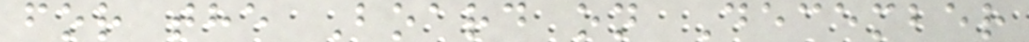for the Board on December
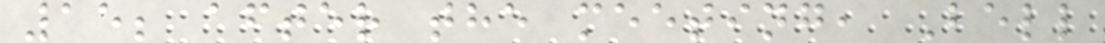15; after the meeting, Bell
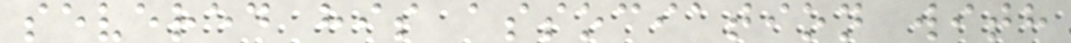severed his association with
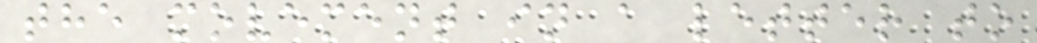the movement in a letter to
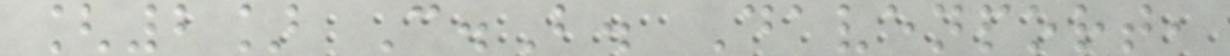[2] C.B. Davenport,
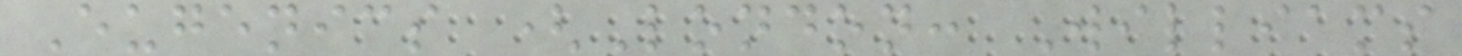Eugenics (London: Williams
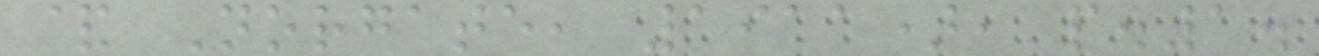& Norgate, 1911), p.1.
